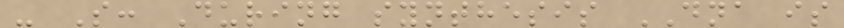- S: During synthesis DNA is
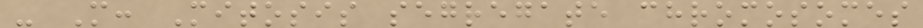- M: Mitosis segregate chromosomes
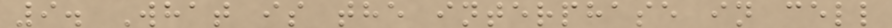9. What is the interphase in cell
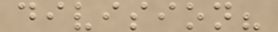division?
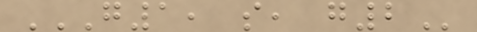G1, S, G2
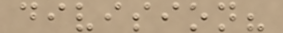division?
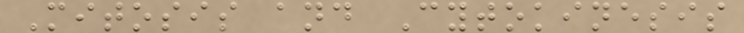Mitosis and Cytokinesis
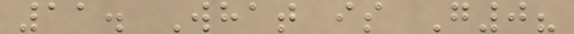11. What is G0?
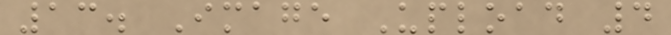13. Image Upload 4
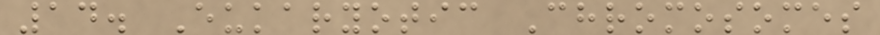14. Eukaryotic Chromosomes
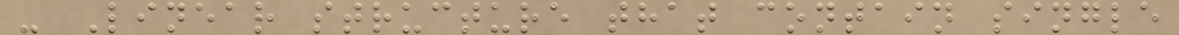- Linear structure that contain single
